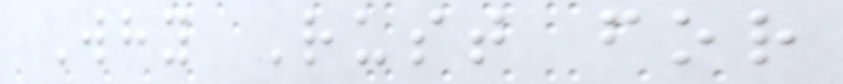Why Rust for
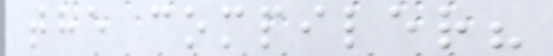the compiler?
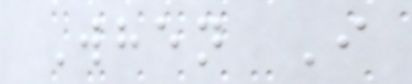When I
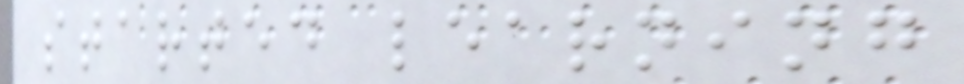started learning
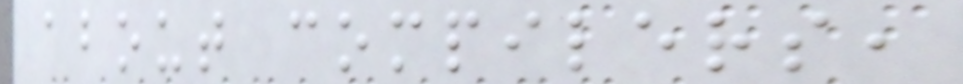about compilers,
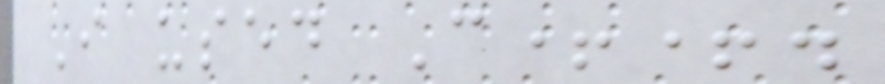I used C++.
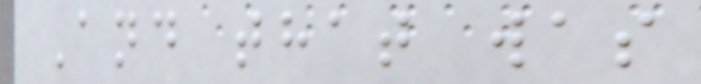And that was
